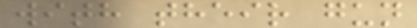with their gun
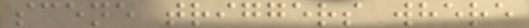scene triggers where
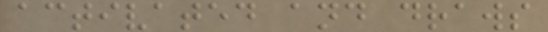activated and draws
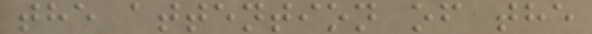the attention of the
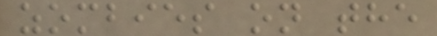zombies on the
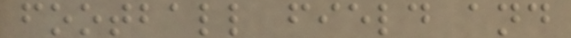football field and
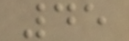45
